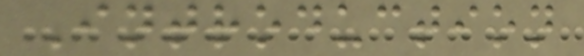Introduction
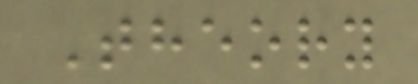Theory
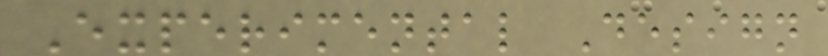Experimental Design
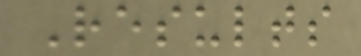Results
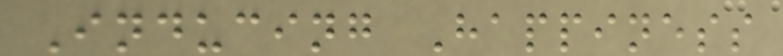Inducing Happiness
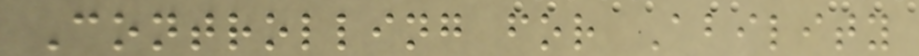Controlling for Ability
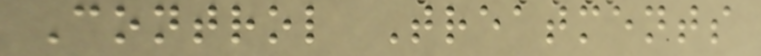Control Treatments
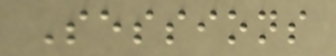Sessions
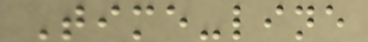Time-line
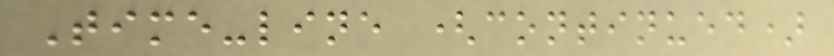Time-line (continued)
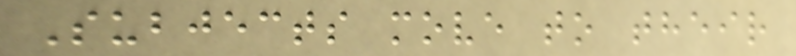Subjects move to their
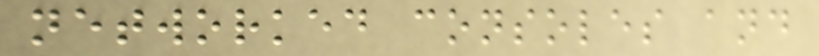networked consoles and
